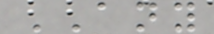ANY
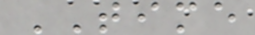TIME
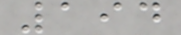194
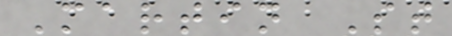Martin St
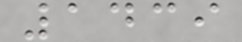1439
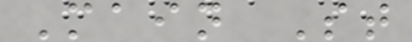Main St
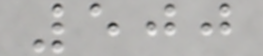500
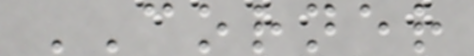CORNER
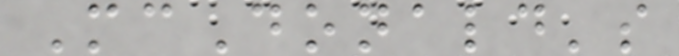McDonald's
